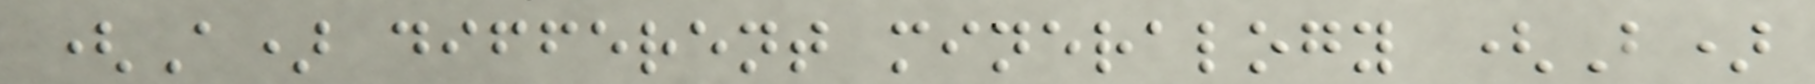(A) different mineralogy (B)
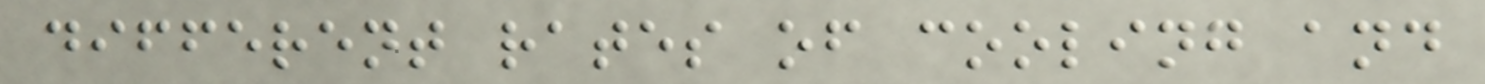different rates of cooling and
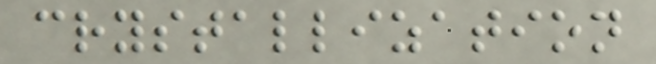crystallization
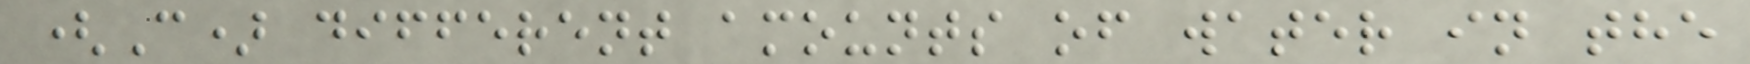(C) different amounts of water in the
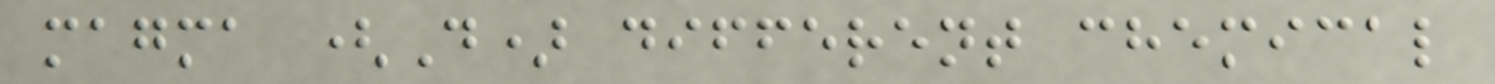magma (D) different chemical
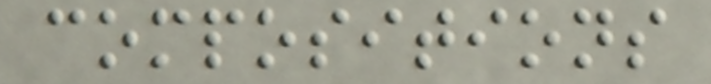compositions
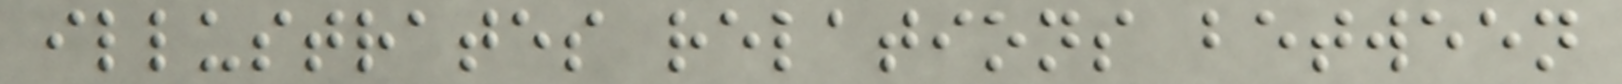illustrates relations between
